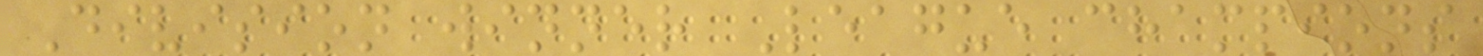Division winner League champions
